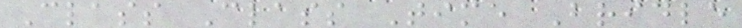Class Class Time Bridle
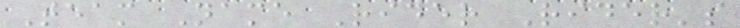Team Name Rider Rider's
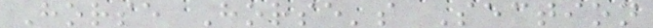Horse Horse's Section
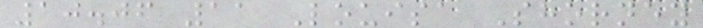10.06 11 Louisa Shorney
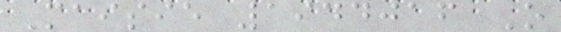Maisie 1944016 O
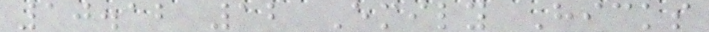10.12 12 Emily Hicks
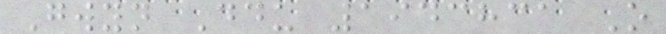Gwyn Ddu 1943831 O
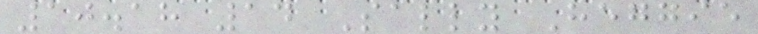10.18 14 Sally Heggie
